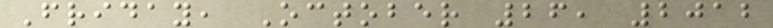Friday, October 26, 2012
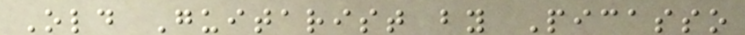Old Guitarist by Picasso
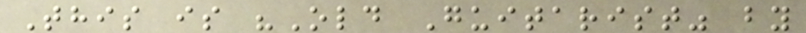This is "Old Guitarist" by
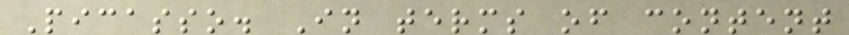Picasso. In terms of content
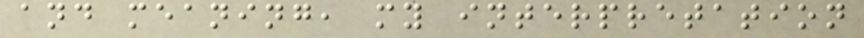and meaning, my interpretation
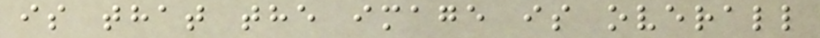is that the image is overall
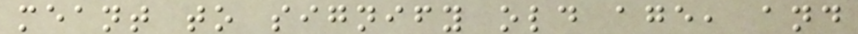meant to signify old age, and
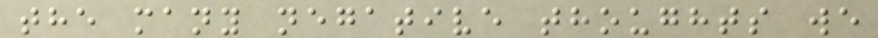the many negative thoughts we
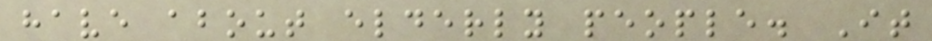have about elderly people. It
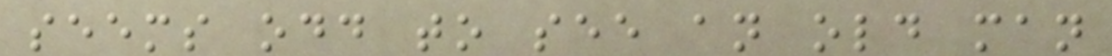seems odd to see an old man
